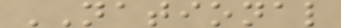NATIONAL
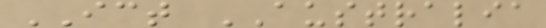ICT AUSTRALIA
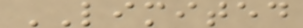LIMITED
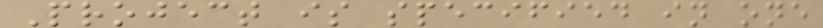Project is specified in one
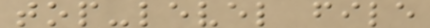top-level file
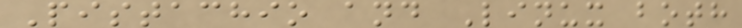Pistachio and Linux both
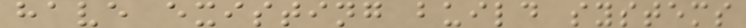have existing build systems
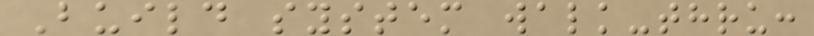Build system walk-thru:
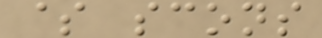$ scons
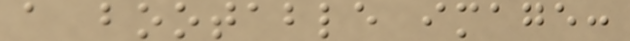a bootable image:
